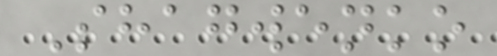Shagwenko
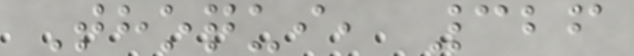Thoqui, 326
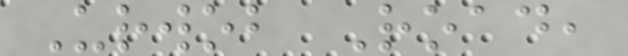Urwob Road,
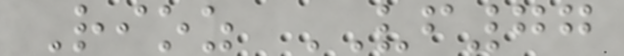Rioz VF77
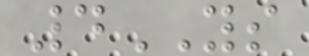4YS
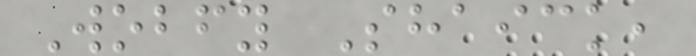Wobfy Shaick,
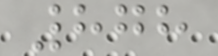878
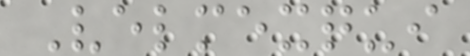Velmexqui
